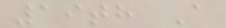19th A
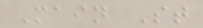Main St
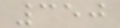350
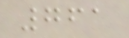761
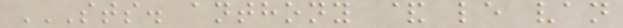STS. ANTHONY & LE VAN
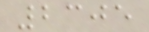2305
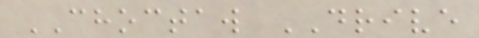CHOCTAW DRIVE
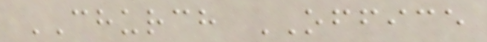CHURCH OFFICE
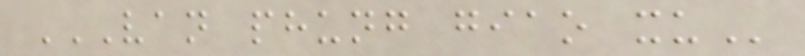VAN PHUNG GIAO XU
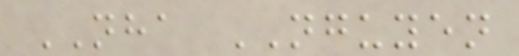NHA NGUYEN
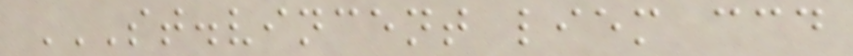ST.VINCENT LIEM CCD
